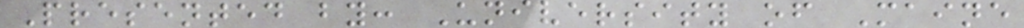Presented by: University of Maine
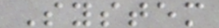System
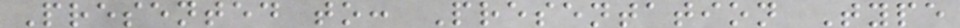Presented to: Presentation Type
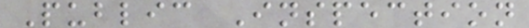Public Inspection
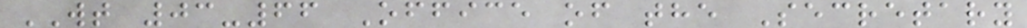WT 03-66 Office of the Secretary
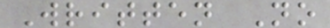Written No
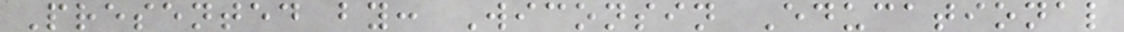Presented by: Wiconsin Educational
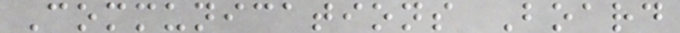Communications Board
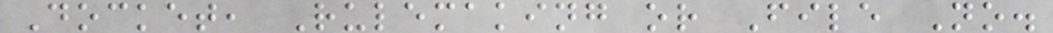Docket, Rulemaking or File No.
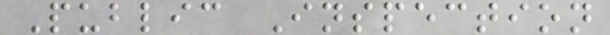Public Inspection
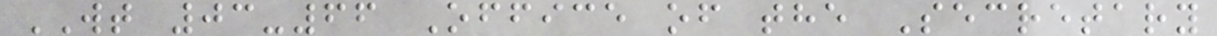WT 03-66 Office of the Secretary
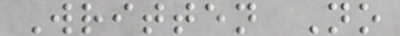Written No
